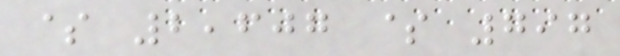$ 2,607 $ 797
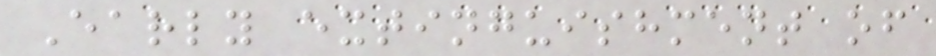Early extinguishment of
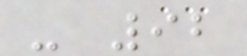- 92
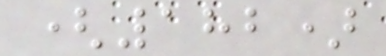(182)
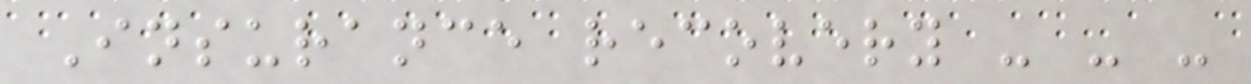Insurance recovery - - -
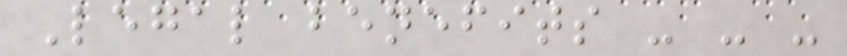Legal benefits - - -
